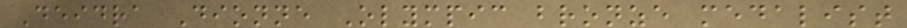Deidra Dionne Olympic bronze medalist
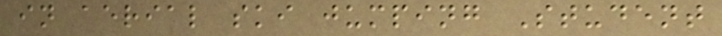in aerial ski jumping Student
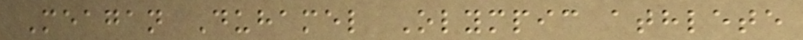Meagan Duhamel Olympic athlete
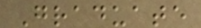Graduate
